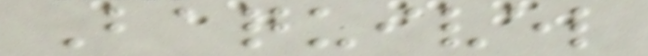Baquivel
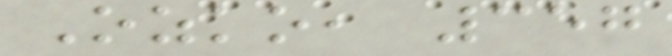Ozko, 357
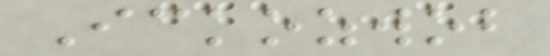Ickozwob
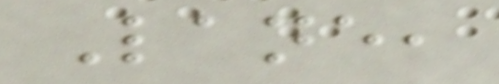Lane,
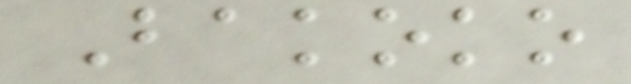Bakoko
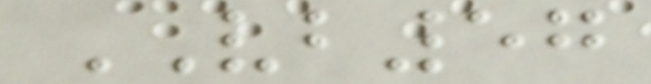VB57
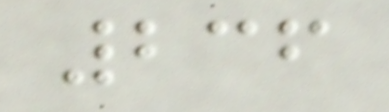236
